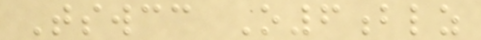Tswcc O6blz
